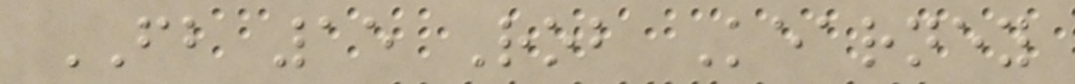FB 15 Rob Kearney
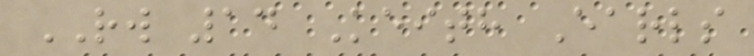RW 14 Keith Earls
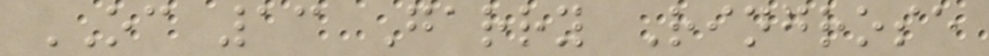OC 13 Garry Ringrose
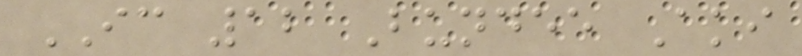IC 12 Bundee Aki
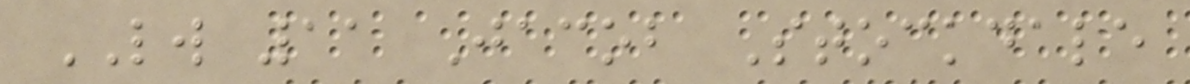LW 11 Jacob Stockdale
